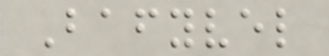Bafyvel
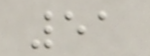51
